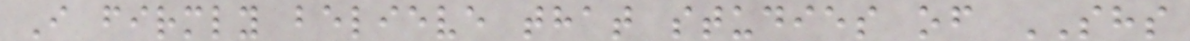I firmly believe that studies of SHS
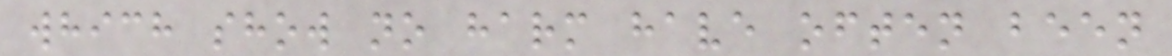which show no harm have often been
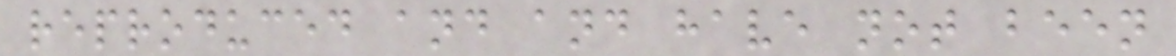reproduced and and have not been
